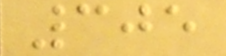305
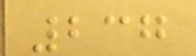237
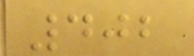402
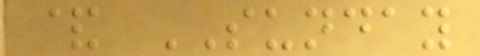& SUNDAY
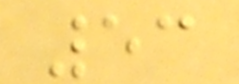53
